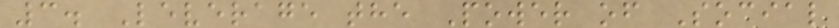3. Leverage the Power of Social
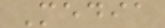Media
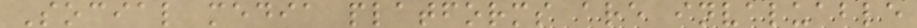Social media platforms are invaluable
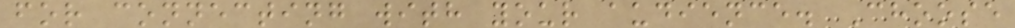for connecting with your audience. Choose
